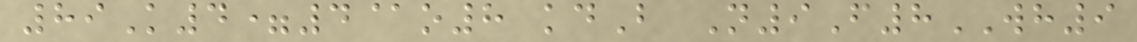89K4=4@o8 kdB N9F8WH9
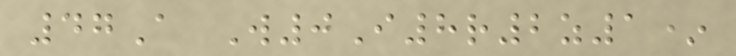47A W0I8r2z1*
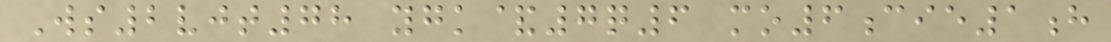Ws2vjt78 ygk&7q6 mo6cie1h
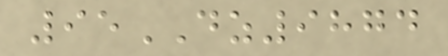95DZ9874
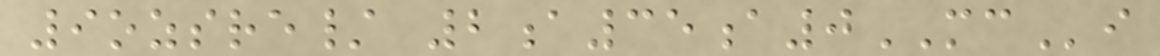9ozsre/ 2a35a0MCi
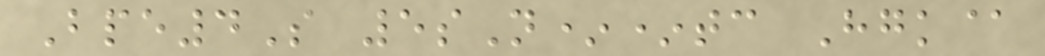Bpe4S 5sN**tc Hgk@
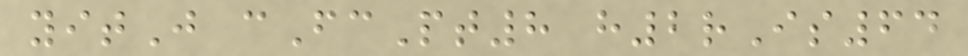yitJ cFcPt8 h2rIs64
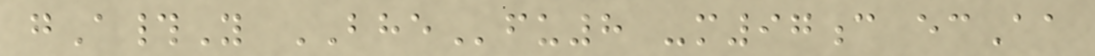gA#Y BHEfu8 -m97c ecAa
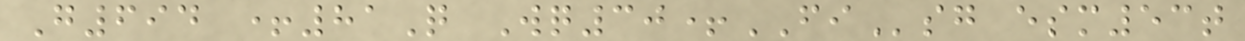G694 +81Q Wq30+FIsg esm53t
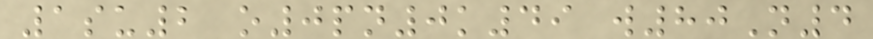1su2 o0pn0k49 w80N4
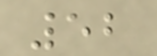52
